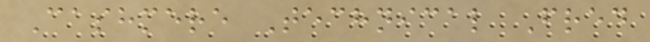Cashmere Technical Fred
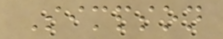Simpson
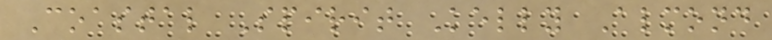Coastal Spirit Kelly Almond
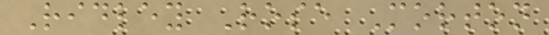Ridley Rose Morton
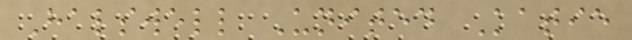Halswell United Katie
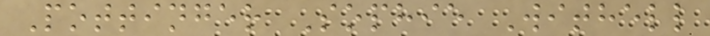Pottinger Sophie Withell
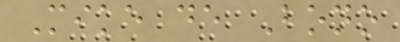Mike de Bono
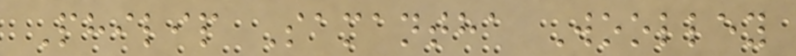Philip Samantha Woolley
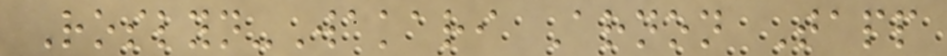Roslyn-Wakari Arnon Tapp
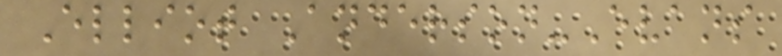Elliot Anderson-Evans
